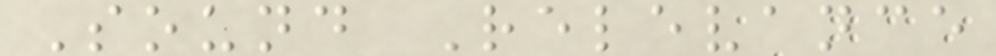Sound Relevance
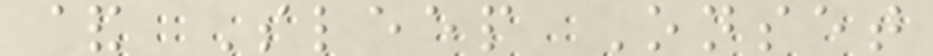& Sleep Onset
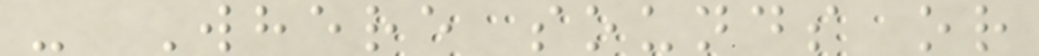- Where sounds or
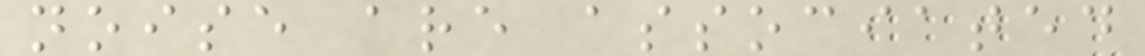noise are associated
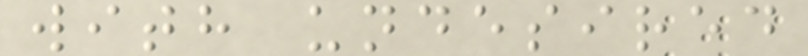with undesired
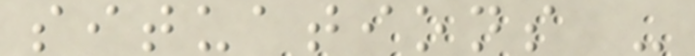situations -
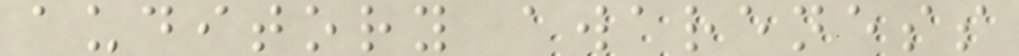auditory awareness
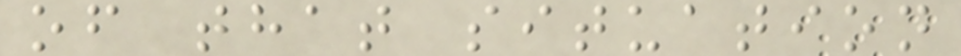of that situation
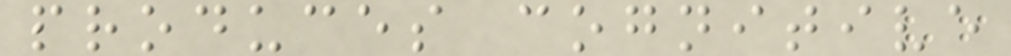produces cognitive
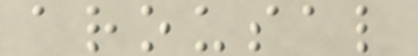arousal
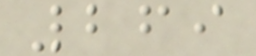269
